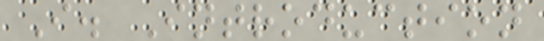I. Introduction
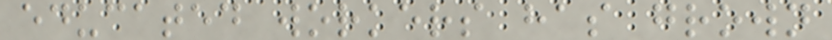educated workers has grown
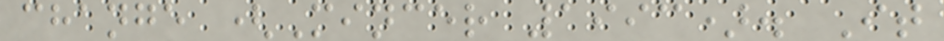change (Mincer 1993). It
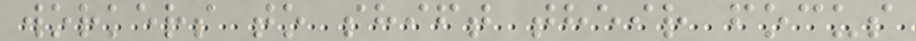workers to shift their focus
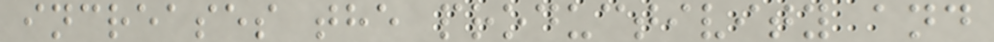increases the productivity and
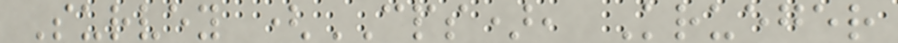Survey (CPS), Krueger
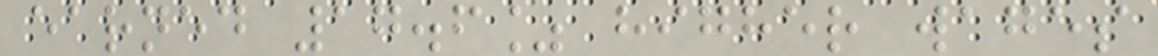earned 17.6% higher wages
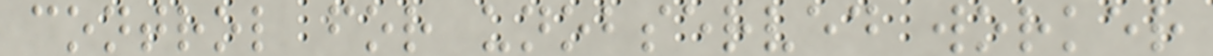control for unobserved worker
